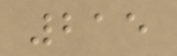215
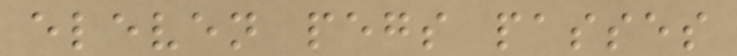eleven pegs passes
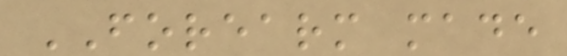FOREARM made
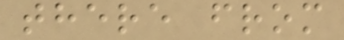there from
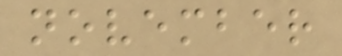november
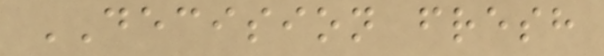DECISION fresh
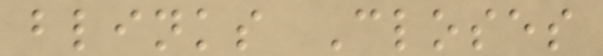blinks Closes
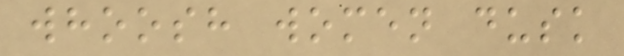whoosh women dusk
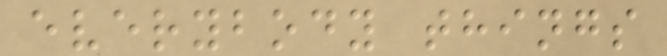everybody things
